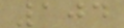104
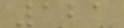121
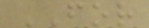FOR
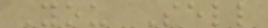You Sell
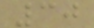30
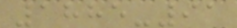1885-91
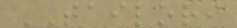TAILORI
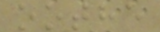oothe
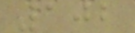102
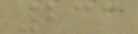233
